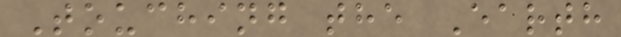Touching the Earth
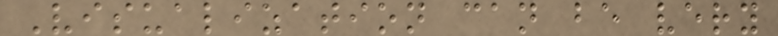Visualization can be very
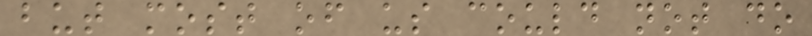but most of us could not do
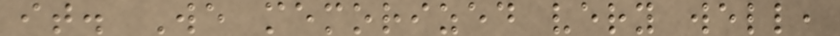it. We memorized very well,
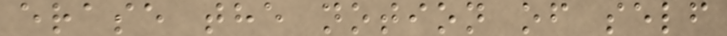erase the notion of self
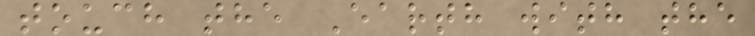touch the Earth with the
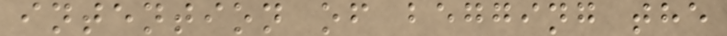intention of begging the
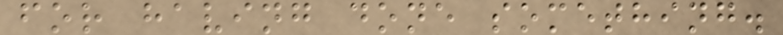for having done something.
